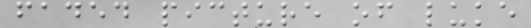faded picture of luke
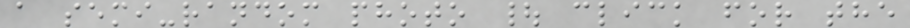a semi-random photo | click for the
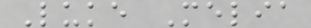Luke Melia
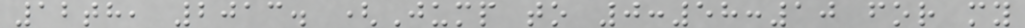12th, 2013. (Jump to 0:58:10 for my
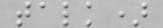talk)
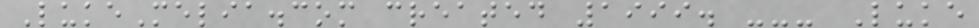LukeMelia.com created 1999. --- Luke
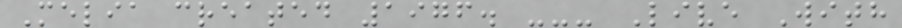Melia created 1976. --- Live With
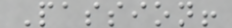Passion!
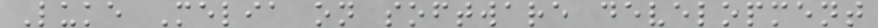Luke Melia on software development
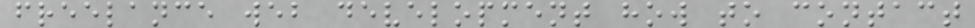freelance web development how to contact
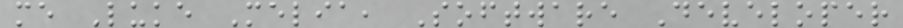me Luke Melia, Software Developer
